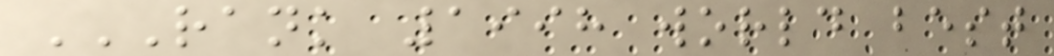RANK 1998 WORLD BEST
